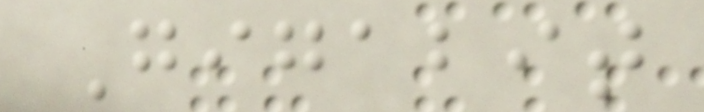Gigabit
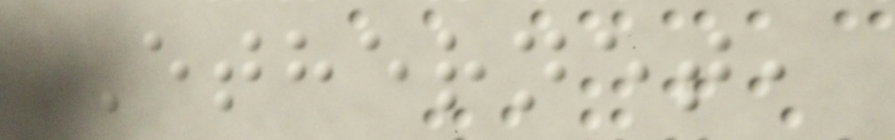Ethernet,
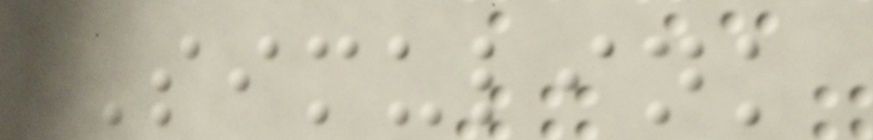Simulink
